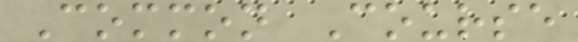Common Course
